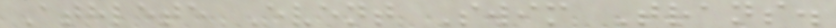Athlete Event Swim Trans.
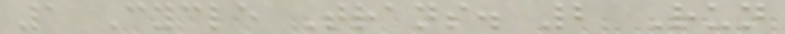1 Cycle Trans. 2 Run
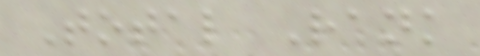Total Rank
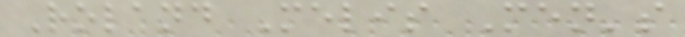Roland Melis Men's
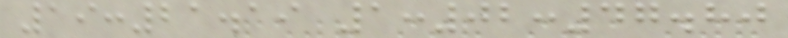19:21.19 1:02:47.80
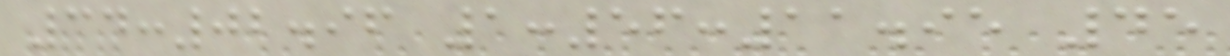34:02.96 1:56:11.95 45
